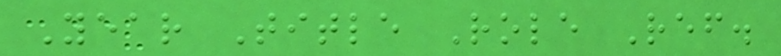Year Title Role Ref.
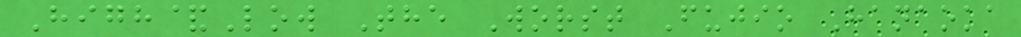High&Low The Worst Fujio Hanaoka
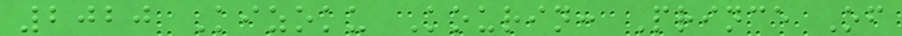2020 Kizoku Kourin: Prince Of
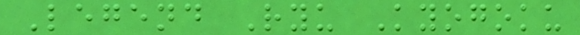Legend Ryu Kyogoku
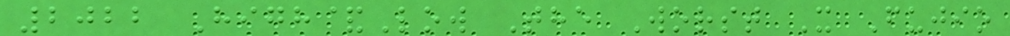2022 High&Low The Worst X Fujio
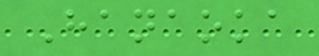Hanaoka
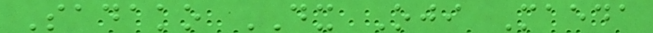Sadako DX Oji Maeda
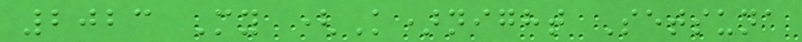2023 My (K)night Setsuna
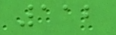112
